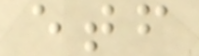etf
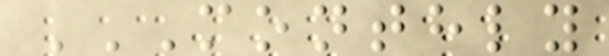MONTHLY
